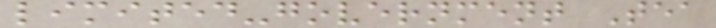limited-government Tea
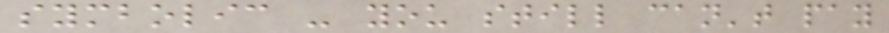symbolic - you still can't pay
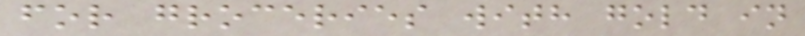for groceries with gold in
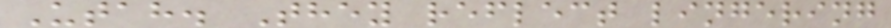Utah. They reflect lingering
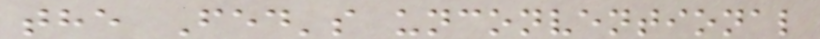the Fed's unconventional
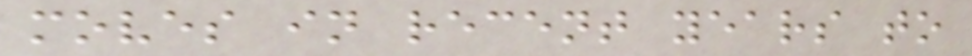moves in recent years to
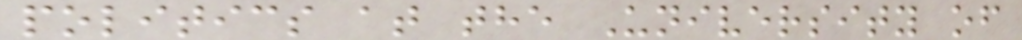politics at the University of
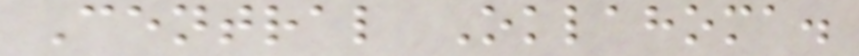Central Oklahoma.
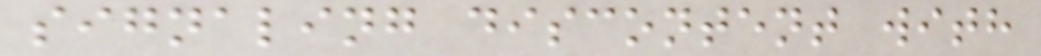signaling discontent with
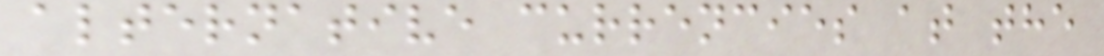alternative currencies at the
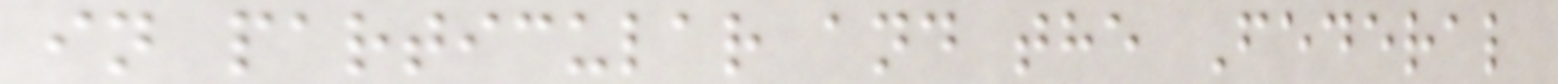in particular and the Federal
